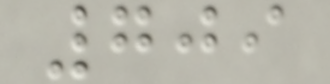709
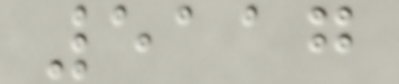5117
